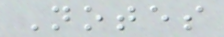Notes
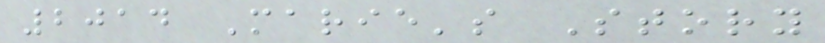2014 Marie's Story
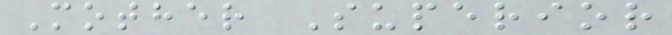Mother Superior
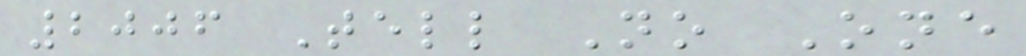2006 Tell No One
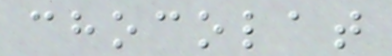chocolat
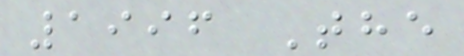1996 The
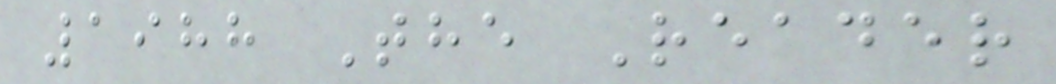1988 The Reader
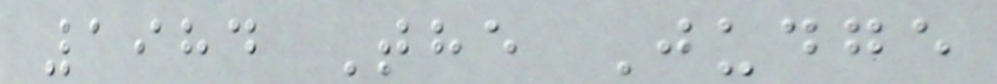1984 The Judge
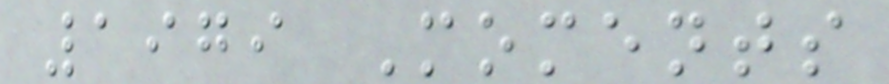1979 Moments
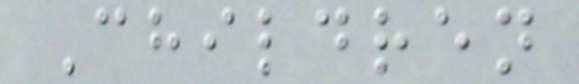Children
